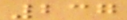237
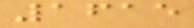1615
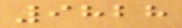9828
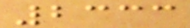2333
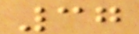37
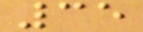35
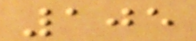105
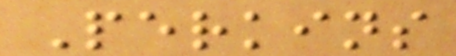Perkins
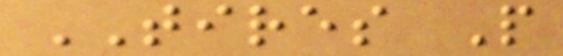TIRES P
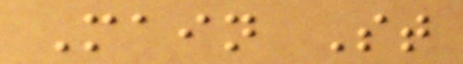Main St
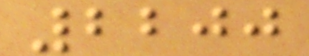2200
